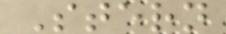Stern
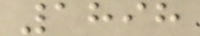1898
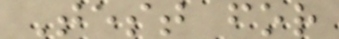Test for
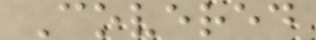Covered
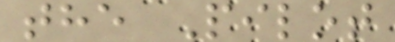the Pilot
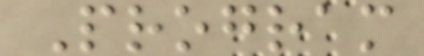Program
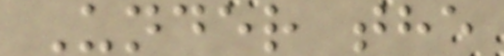Under the
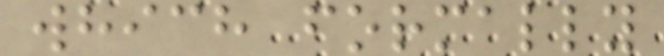which formally
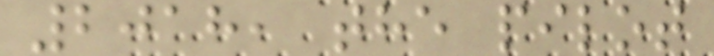2018, the pilot
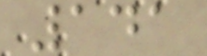141
